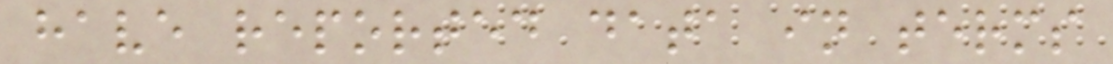have reported data in terms
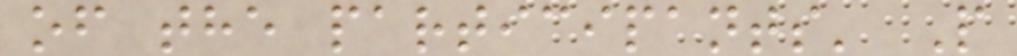of the participants' P
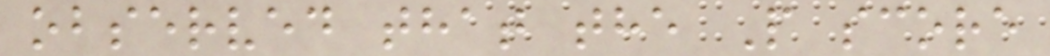observed that the P score
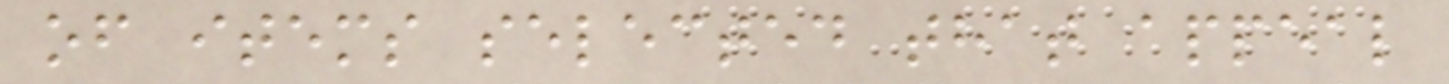of items selected that appeal
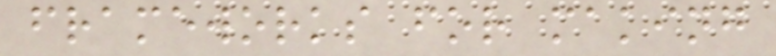frameworks for making
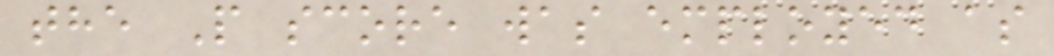the P score was employed as
